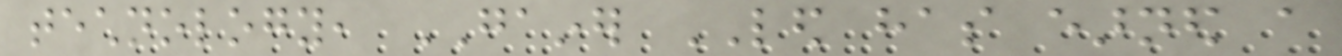technology, GAINER LED has earned a
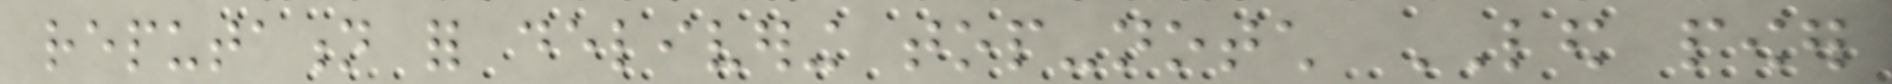reputation for delivering top-notch LED power
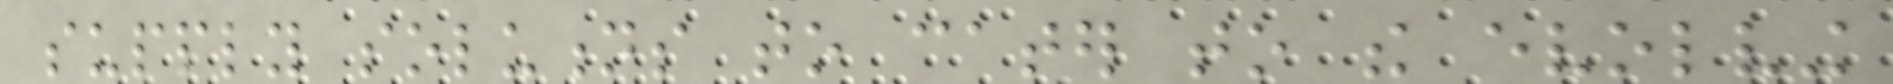supply solutions to cater to the evolving
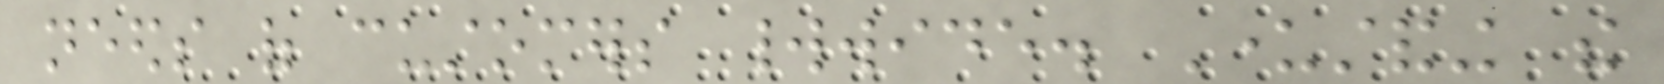needs of customers worldwide. Understanding the
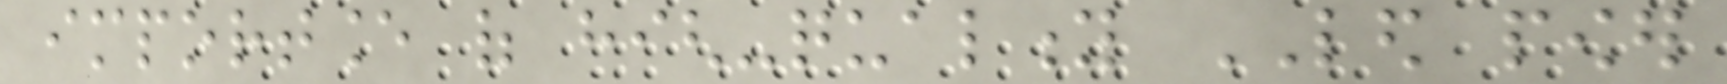importance of high-quality LED power
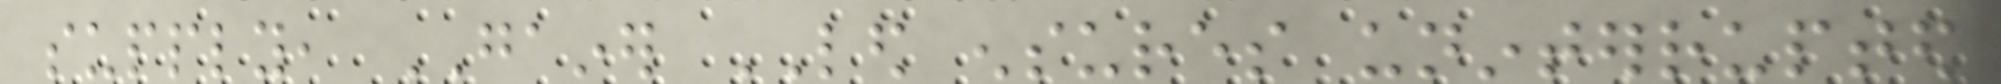supply, GAINER LED ensures uninterrupted
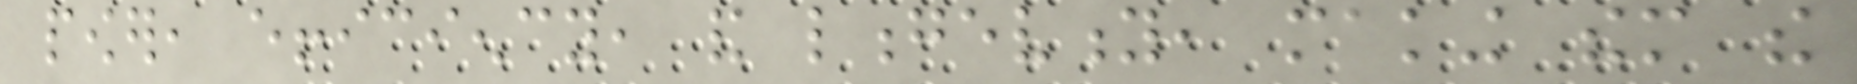power, efficiency, and longevity, making them the
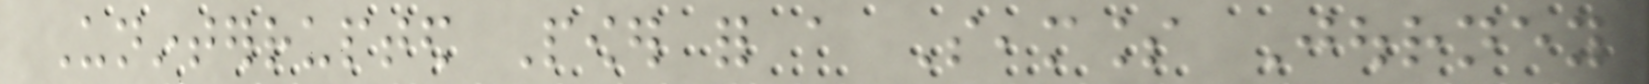Uninterrupted Power for a Seamless Journey
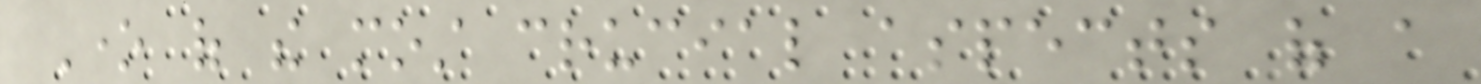One of the most crucial aspects of a
